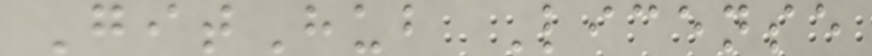GitHub License
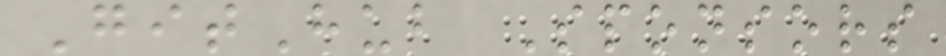GitHub Sponsors
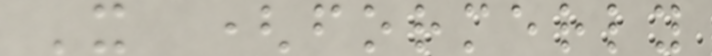X (formerly
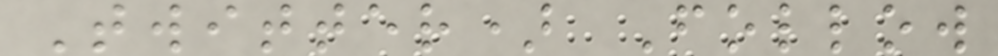Twitter) Follow
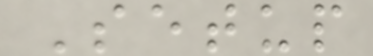Setup
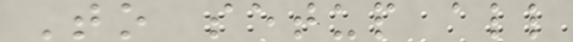To setup all
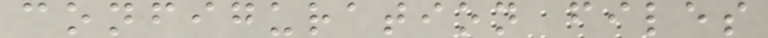configuration files
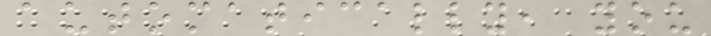automatically, you
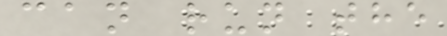can run the
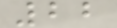22
